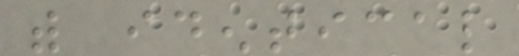with identical
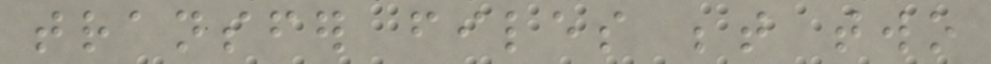transfer files between two
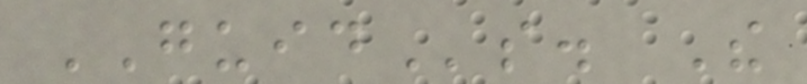GUIDs. The
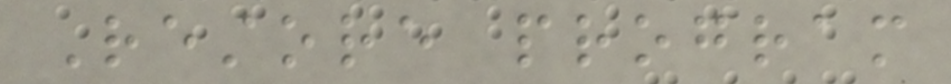Restore program
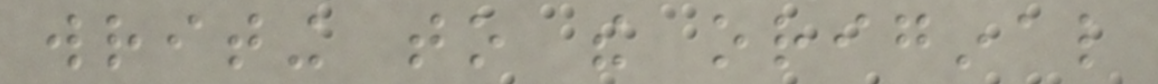writing to the original
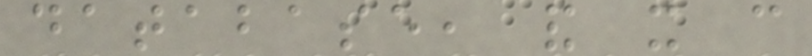database, and it can
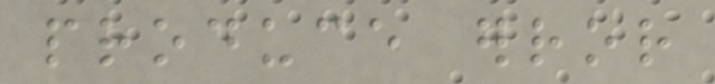produce error
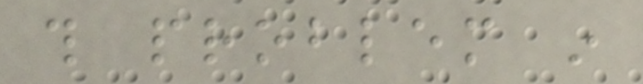this problem in
